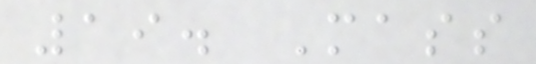19. Mass
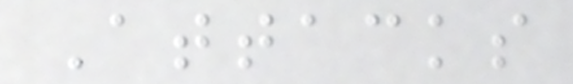Attacks
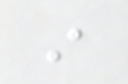in
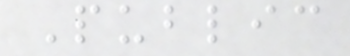Public
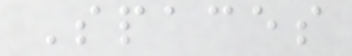Spaces
